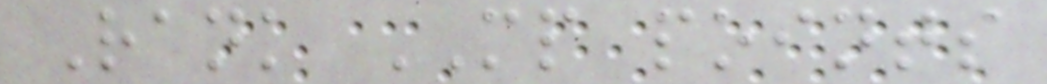Rank MP points
